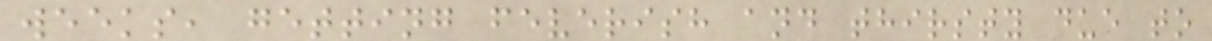weeks, getting feverish and thirsty due to
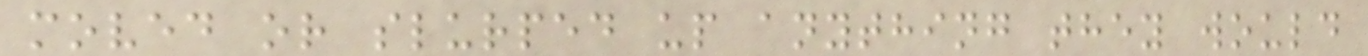moved or slurped up anything they would
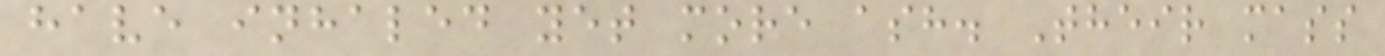have inhaled yet more ash. Their mass
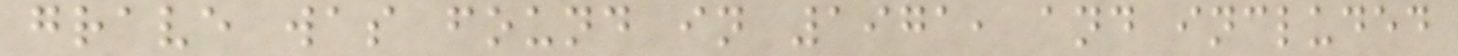grave was found in 1971, and included
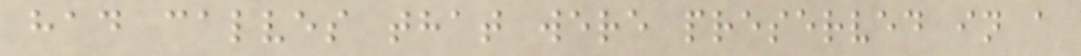had calves that were preserved in a
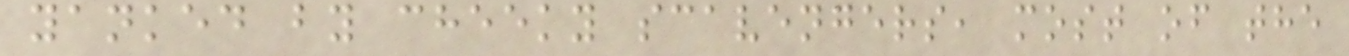yanked by cheeky scavengers, most of the
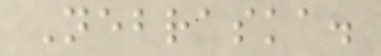Nebraska.
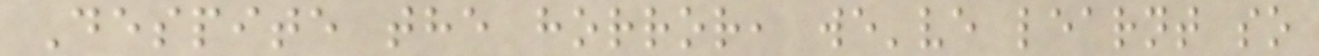Despite the horror, we've learnt so
